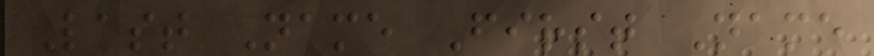Last Name First Name
